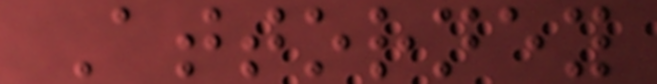Attorney
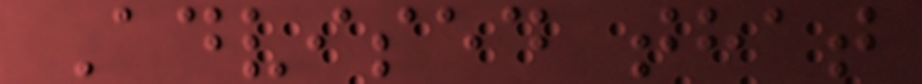Advised that
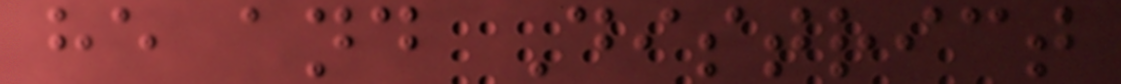he and District
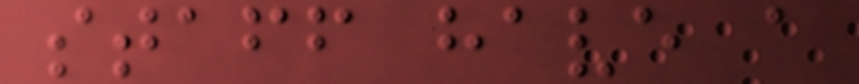staff have a
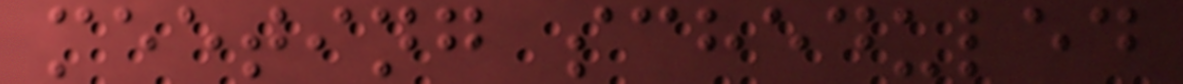meeting scheduled
